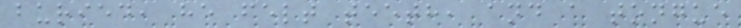buried, he felt teeth, and a tongue
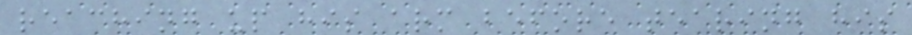reaching up his arm before tearing his
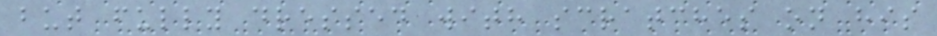but fully dressed with scratches on his
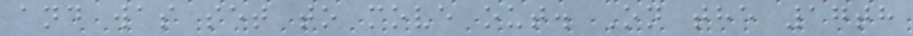and was set to move out. On the 17th
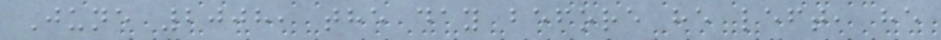June 2008, the day before he left, he
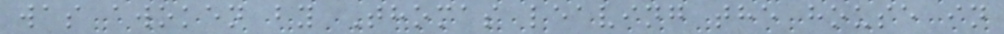was awoken by Thomas leaving the house in
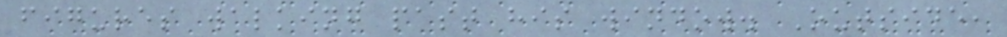figures walking past his window. Outside,
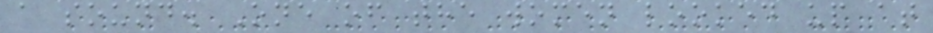a sound. One of the women looked up at
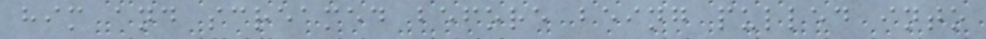him and screamed before being pulled into
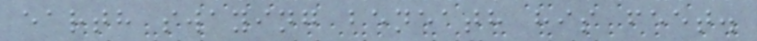earth swaying beneath his feet.
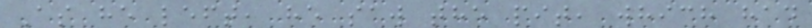As he left, he saw the pit, which had
